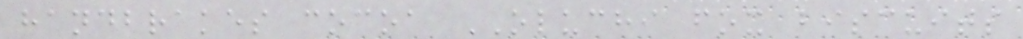handbrakes cocoa OLUCHI fox biscuits
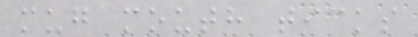mug mouth ticks
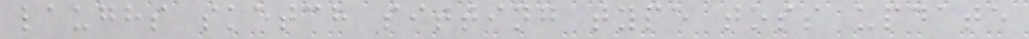laughs sketch sitting type toss update
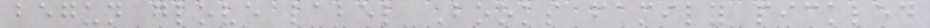begun glove label Books family pickled
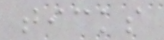ticks
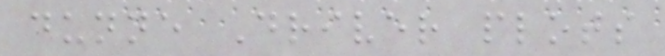dunne Driver plots
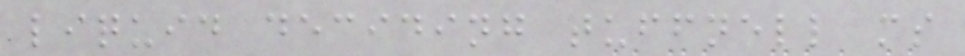liquid deciding tuffnell ms
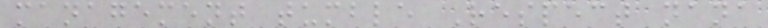management tumble Respect nana
